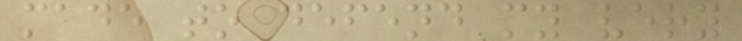made to defend my very
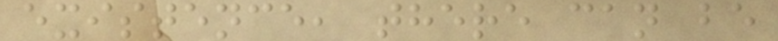existence, there can be
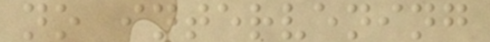no intervening
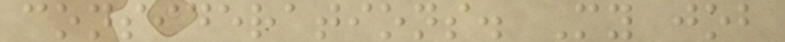considerations. My job
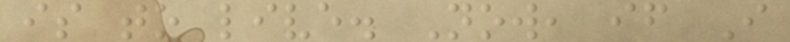is to live. Now, if I
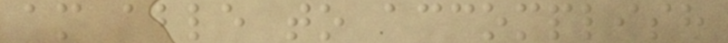am able to accomplish
